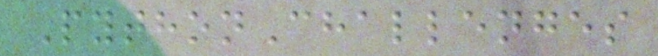PythonChallenges
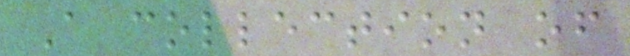A collection of
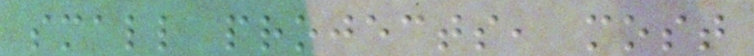small projects, most
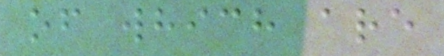of which are
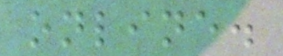online.
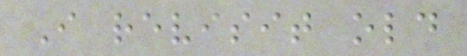I revisit old
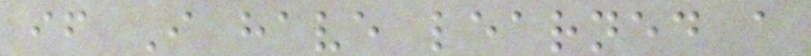if I have learned a
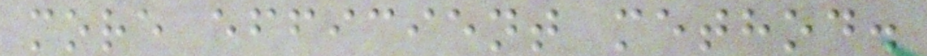more efficient method.
